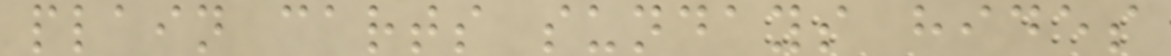plain carts sundays hides
